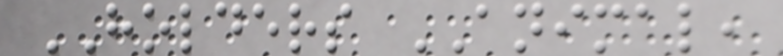HOLDERS ANIMAL,
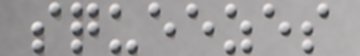squeezes
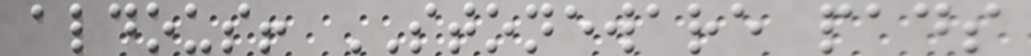aldous! STONEWARE pads
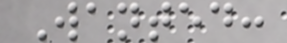Wanted:
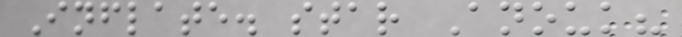Inflate. star Anouk?
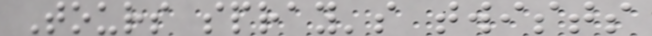Tours spray's twists
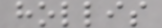hollis
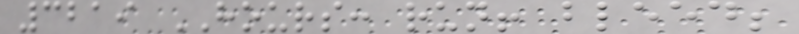3219 HOURS: run! bleed;
